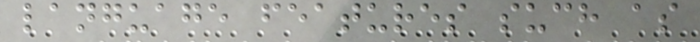language features such as
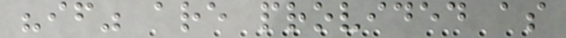"if" are provided as
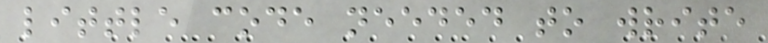little code needed to write
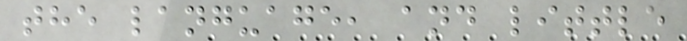the language, and little
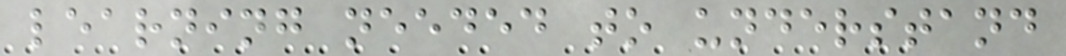learning needed to understand
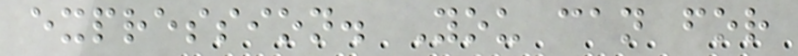expression. You can for
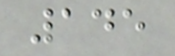145
